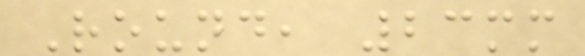Round, 23mm
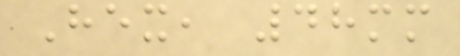Hex, 48mm
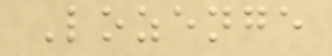Lozenge
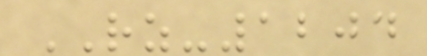RZ-1204
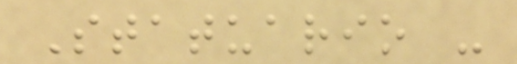Statuario -
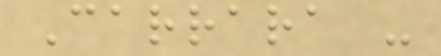Carrara -
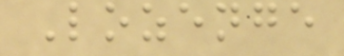Lozenge
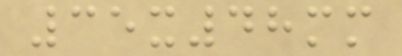35x48mm
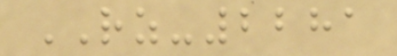RZ-2281
